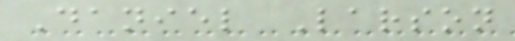Daniel Larson
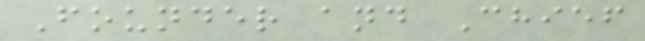Founder and Chief
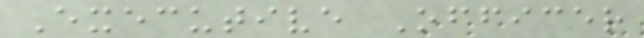Executive Officer
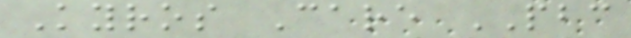Kyros Care PBC
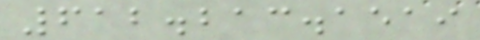612.213.1519
